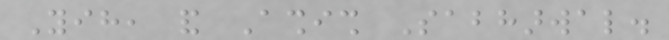Yih, and Ashish Sabharwal.
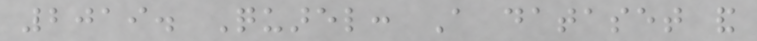2019. Quarel: A dataset and
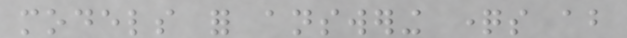models for answering questions about
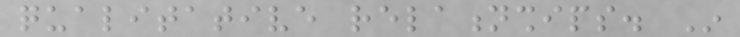qualitative relationships. In
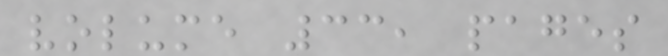volume 33, pages
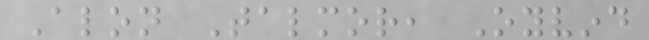Alon Talmor, Oyvind
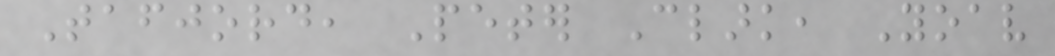Tafjord, Peter Clark, Yoav
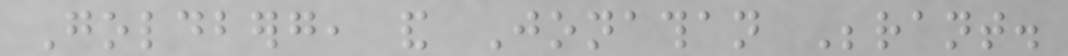Goldberg, and Jonathan Berant.
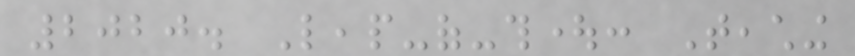2020. Leap-of-thought: Teaching
